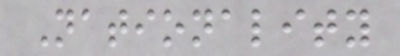Nationality
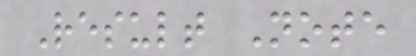Result Note
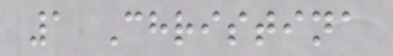1 Christina
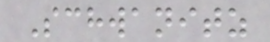Schwanitz
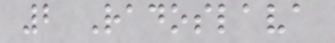2 Radoslava
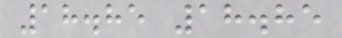18.85 18.85
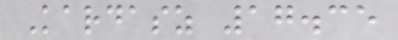Kardasz 17.35
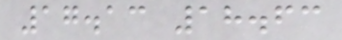17.13 18.63
